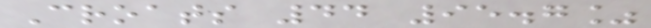Croats 44 95.7%
